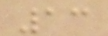13
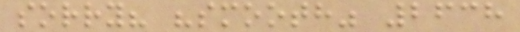sorry? "smooth" 2638
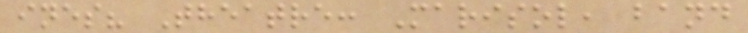ines? Theatre: Marisol, band
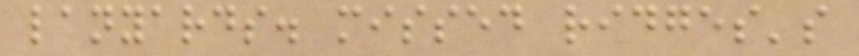lanyards. missed ridges's
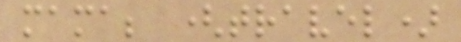mama; (travel)
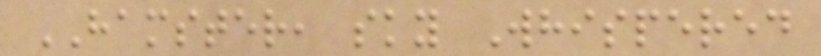HAMSTER, sky Whispered
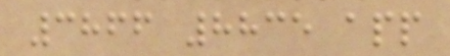3866 8835 app
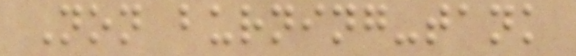Non burning-tank
